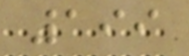199
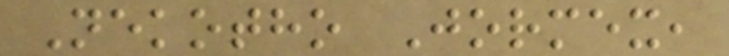Nekotho Jormex,
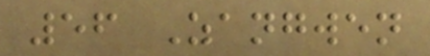56 Zangwen
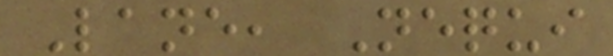Lane, Nequi
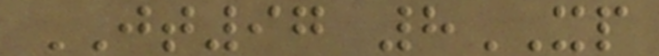JT97 8XP
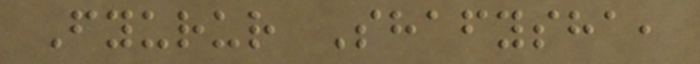Fyurur Shafysha,
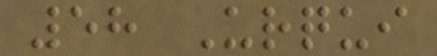58 Urqui
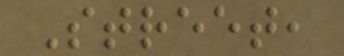Street,
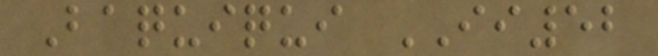Baquiqui II52
